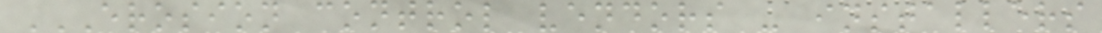EROSION CONTROL VENDORS - INSTALLERS
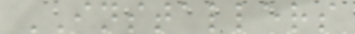INSTALLERS
